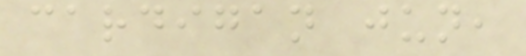cardigan jun,
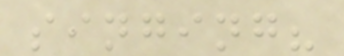singing?
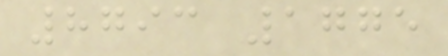8793 1775
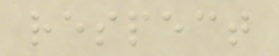respect
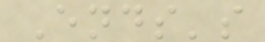Ends's
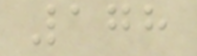178
